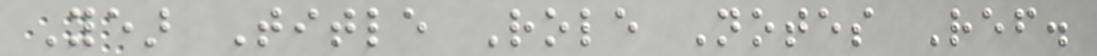Year Title Role Notes Ref.
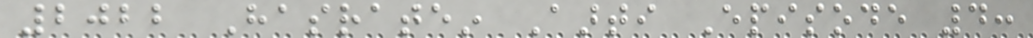2022 Hasratein Aarti Episode 4:
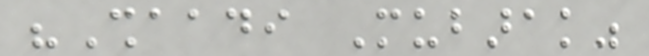"Shaadi Mubarak"
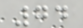74
